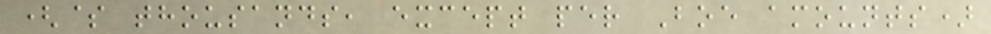($ thousands, except per Boe amounts)
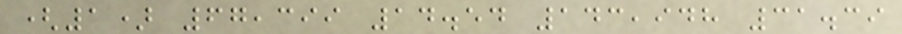(1) 67,399 14.54 143,948 31.39
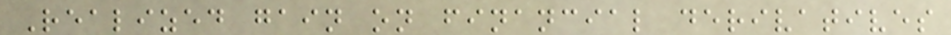Realized gain on financial derivatives
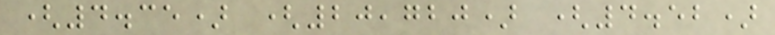(4.35) (20,720) (4.52)
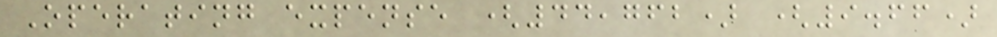Operating expense (44,762) (9.66)
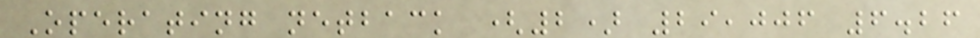Operating netback (2) 29,006 6.26
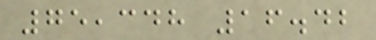75,348 16.42
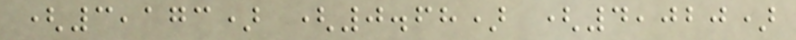(3,173) (0.68) (4,020)
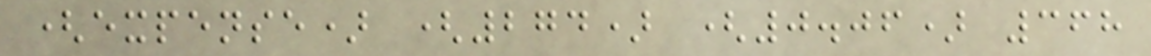(expense) (274) (0.06) 368
